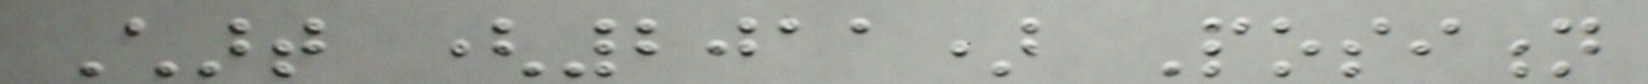Chart (2011) Position
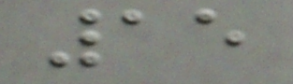15
